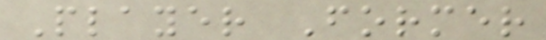Player Former
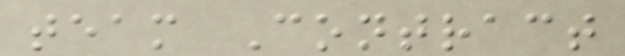team Contract
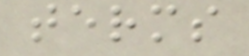terms
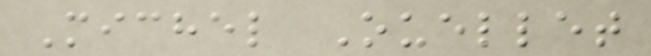Michel Ouellet
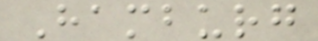Hamburg
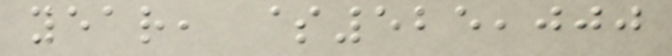year, $525,000
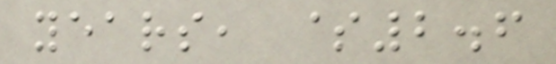years, $2.6
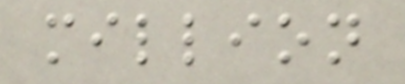million
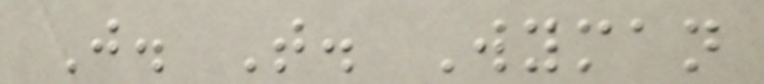J. T. Wyman
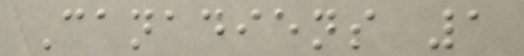Canadiens 1
